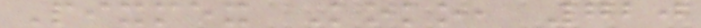Pixmex Koko, 720
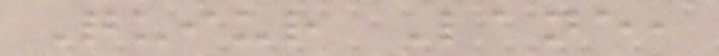Quiur Lane,
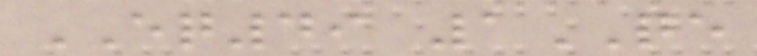EQ49 1QE
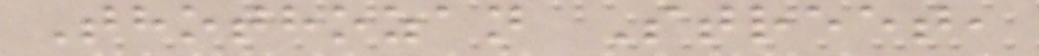Thothozan Street,
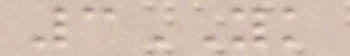3YK
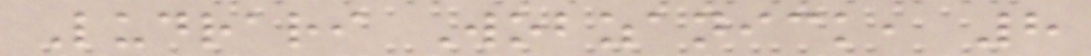Ludrari Wobzanick, 8
